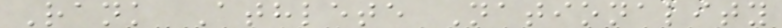Rank Athlete Nationality
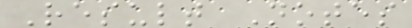Result Notes
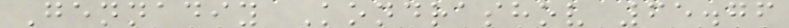Gennadiy Kondrashov 65.76
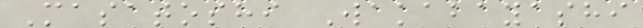Masatoshi Wakabayashi
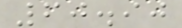60.90
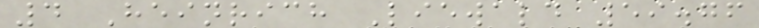4 Heinrich Liewald 59.76
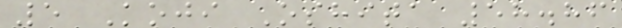5 Koji Oshita 58.86
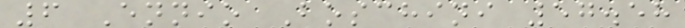6 Ennio Boschini 57.58
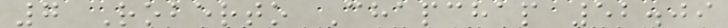7 Roberto Chapchap 52.09
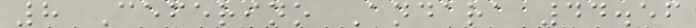8 Ceferino Andara 44.56
